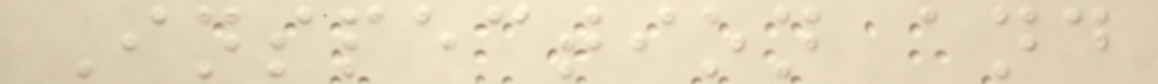Inspection and
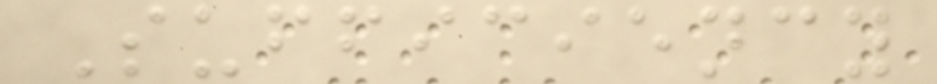Sufficiency
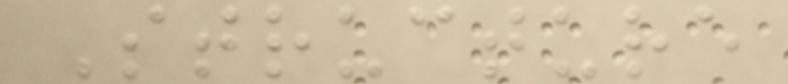Structure
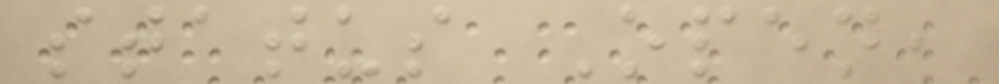status Open,
